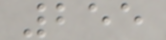255
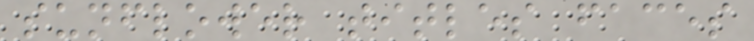sunflower titles faces
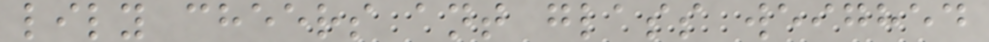lily cheers ant glass weighed
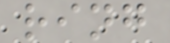ring
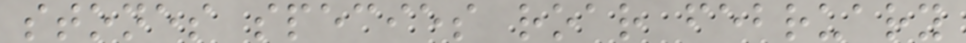stones species roar february
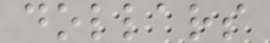dollars
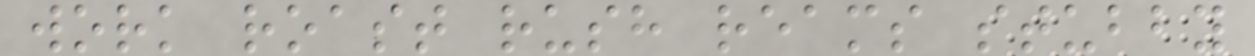work roast rush reams stubby
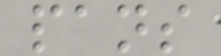pans
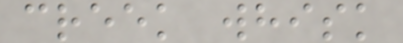creek whisk
